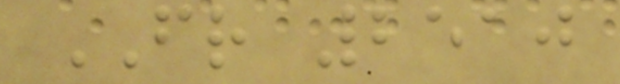FR 2510
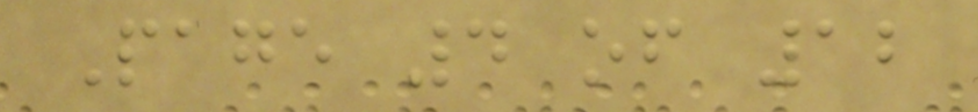Page 4 of 12
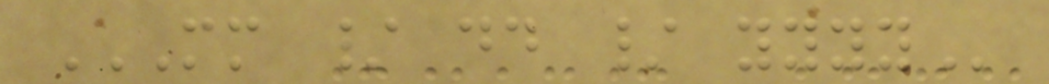MM / DD / YYYY
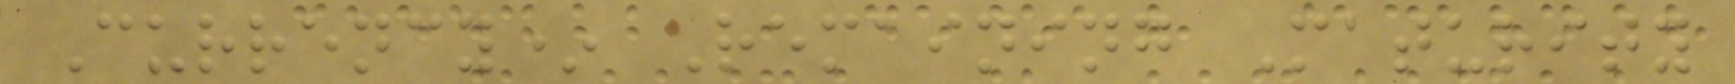Currency* Remaining Maturity
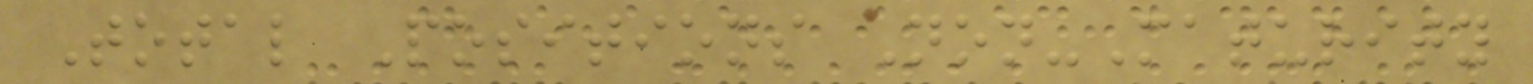Total Positions Non-Maturity
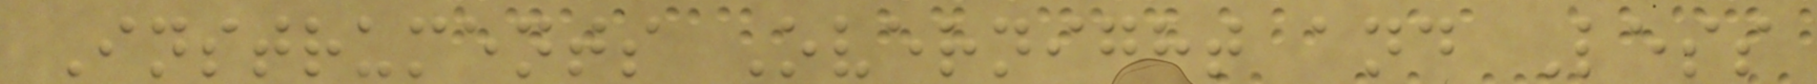Instruments Overnight and Less
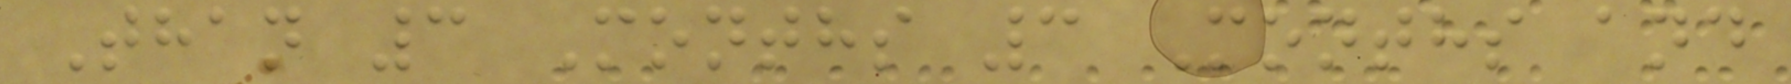Than 3 Months 3 Months and
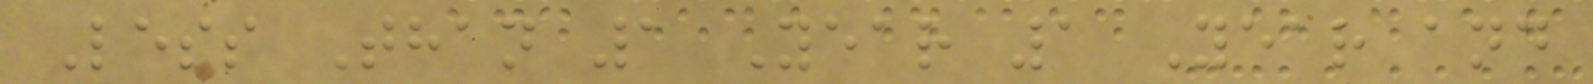Less Than 1 Year 1 Year and
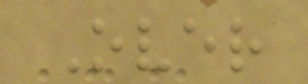Over
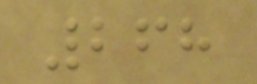268
